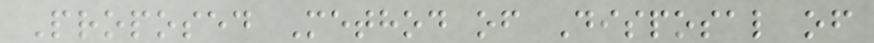Proposed Method of Disposal of
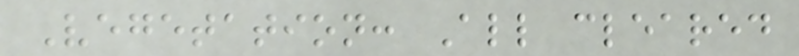Vegetation: All cleared
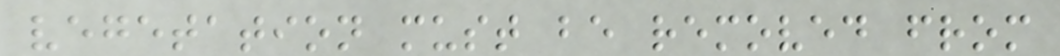vegetation must be removed from
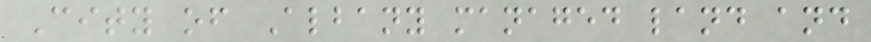City of Albany managed land and
